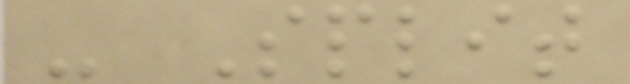- Split
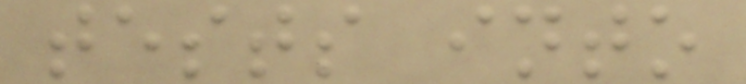tests into
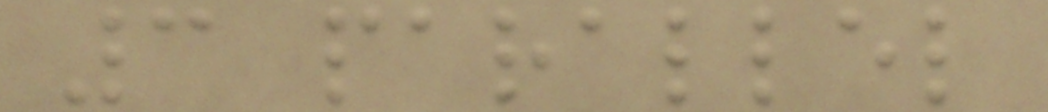3 parallel
